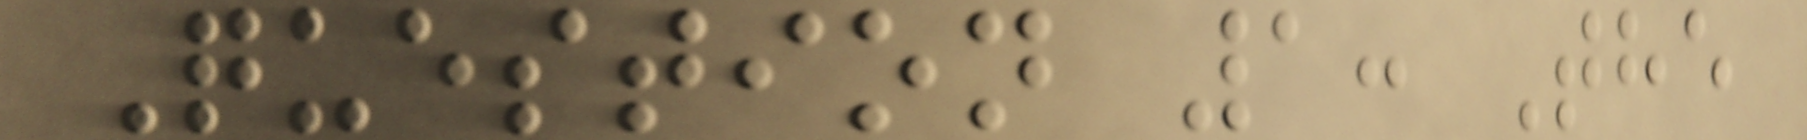Question 1: The
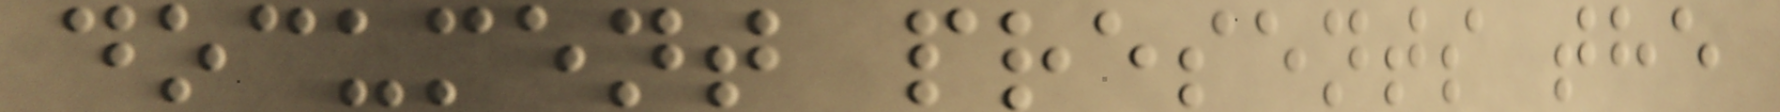document presents the
